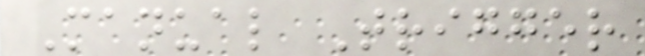Manual Trigger
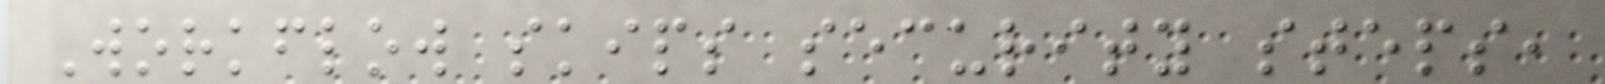Workflow skips security steps,
